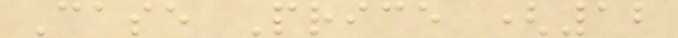Case Price (12
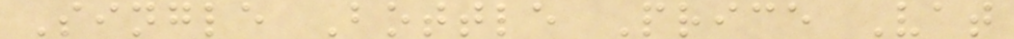Single Bottle Price Vat
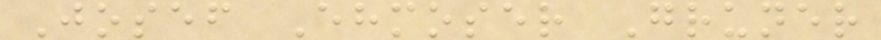Josef Ehmoser Gruner
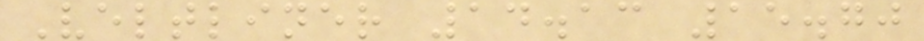Veltliner 14.13 15.70
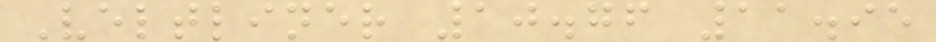Veltliner 10.76 11.95
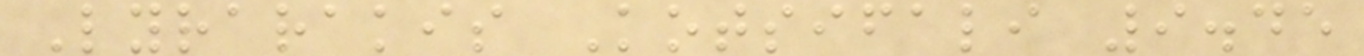Lyrarakis Kotsifali 9.45
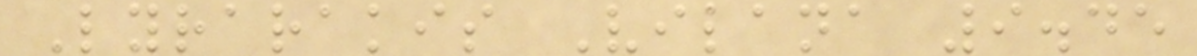Lyrarakis Vilana 9.45
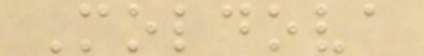Moldova
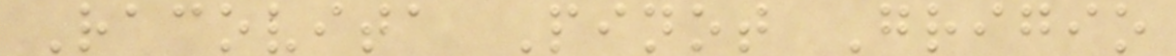Racovita Pinot Grigio
